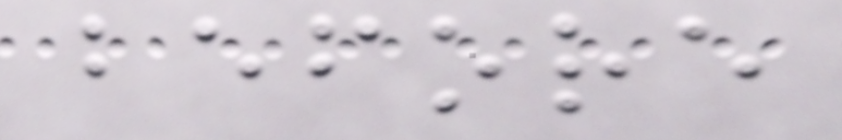before
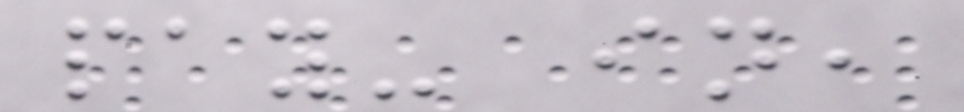pay- in,
